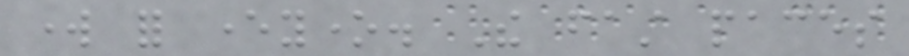work for everyone. The fast paces
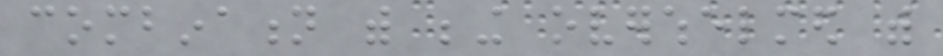combination with being overwhelmed with
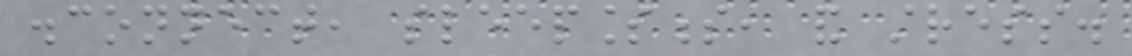disconnect, sleeplessness, and stress.
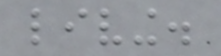living.
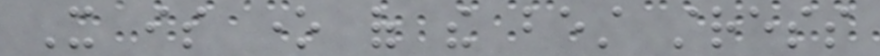It is one of the best stress
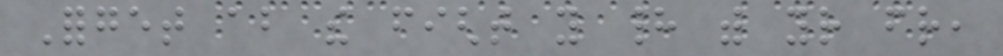Forget about the fight you had with your friend,
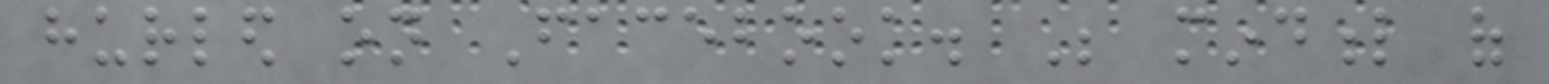hurled on Facebook. Be mindful of
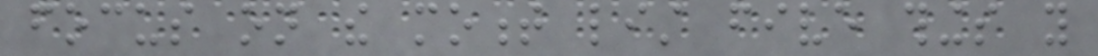focus on the moment list five things you
